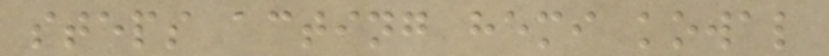steps acting hemi kowal
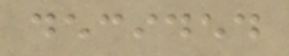decided
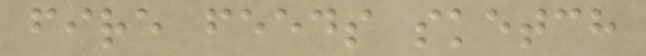fire feeds sketch
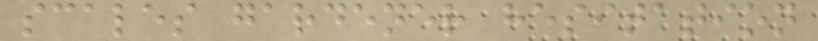scales gardener hesitation
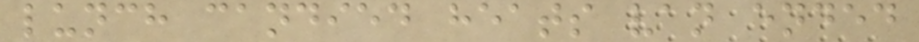lunch candied heats van ended
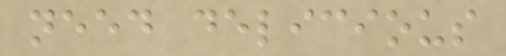need delicious
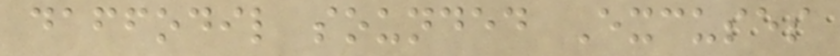daffodil sounded Excuses
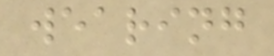wearing
